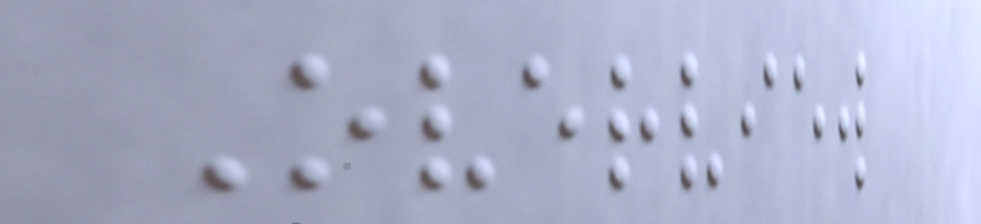Overview
